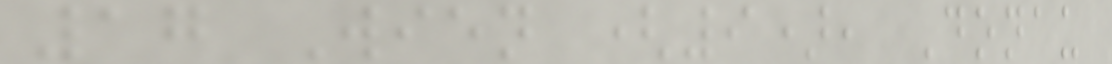17 Wien (9), Donau
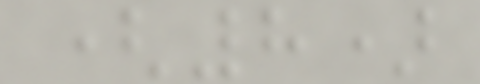(8)
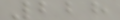228
